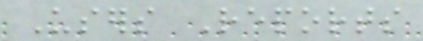Users Reports
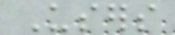Users
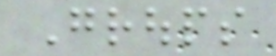Groups
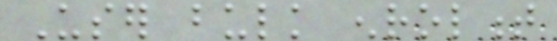User bulk enrolment
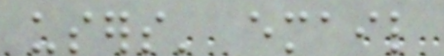users' email
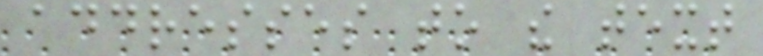addresses to the text
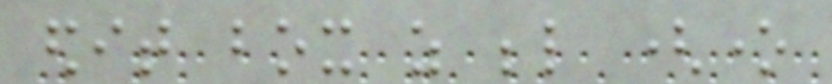edit box as below (one
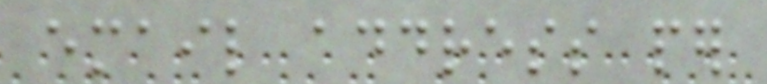email address per
